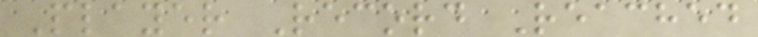Player Record Reached
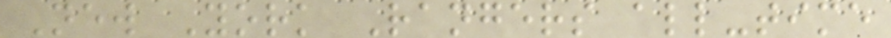New York Rangers all-time
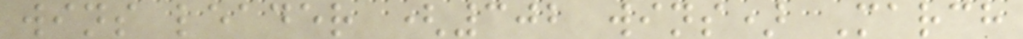wins leader (302 wins) March
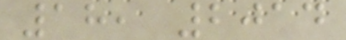18, 2014
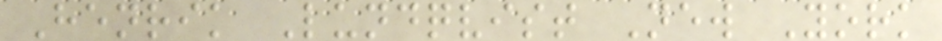Henrik Lundqvist New York
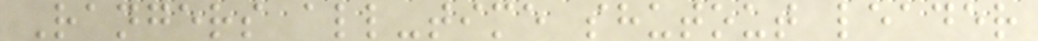Rangers all-time shutout leader
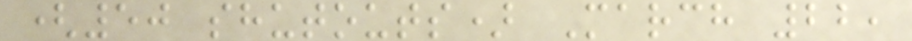(50 shutouts) March 22,
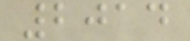2014
